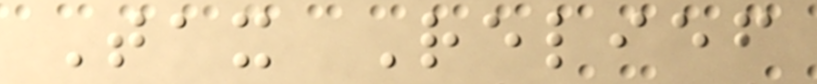Tax Relief
